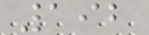192
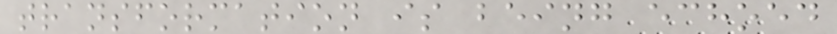transformation is being echoed
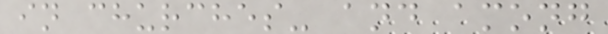in churches- and among
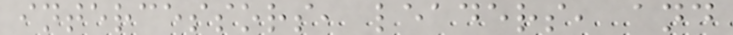intercessors, leaders, and
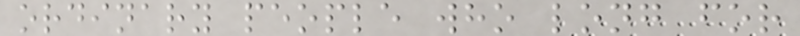ordinary people who long for
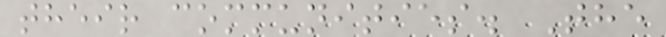their communities. The
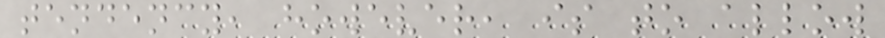tendency, however, is to allow
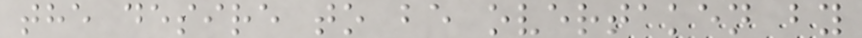the desire to be overtaken by
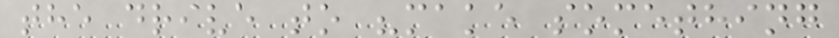the drive to "make something
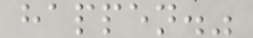happen."
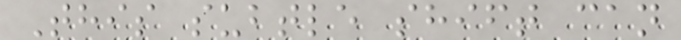This subtle shift can
